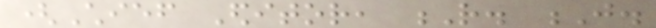(Chief Editor, R. J.
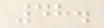48.
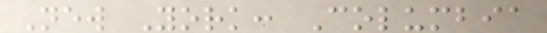New York: Columbia
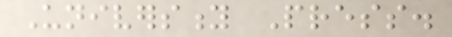University Press.
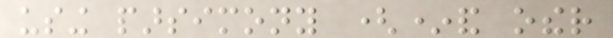using parsimony (*and other
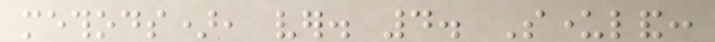methods), ver. 4. Sunderland:
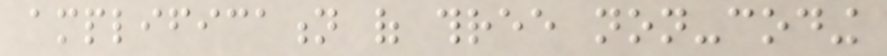amplification of three non-coding
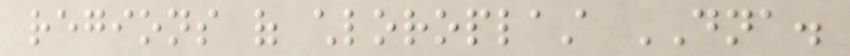regions of chloroplast DNA.
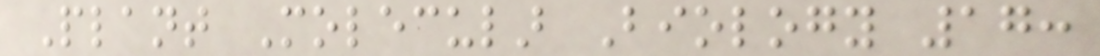Plant Molecular Biology 17:
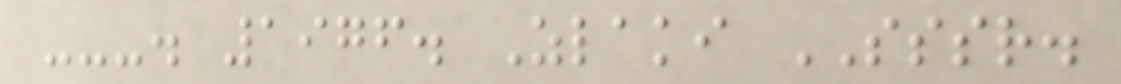---. 1976. Zlaki SSSR.
